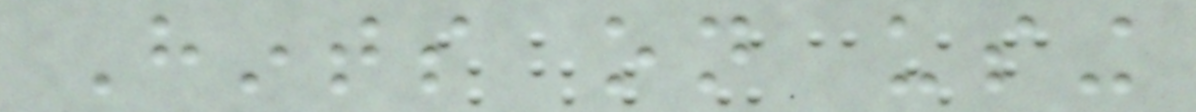Hints on using
